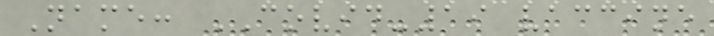Name: COVID-19 vaccine
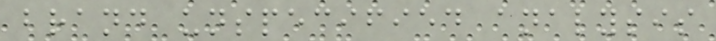brand unspecified analysis
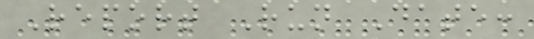Report Run Date:
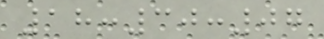18:30:07
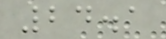24.1
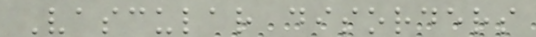Vascular disorders
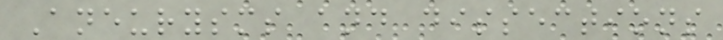Aneurysms and dissections
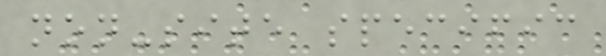non-site specific
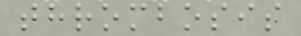thrombosis
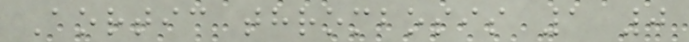Aortic thrombosis 1 0
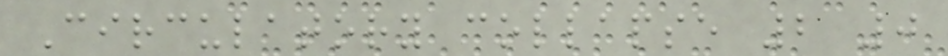Circulatory collapse 2 0
